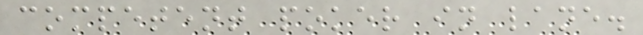competent poker in lane.
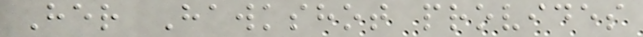Her Hawkshot provides
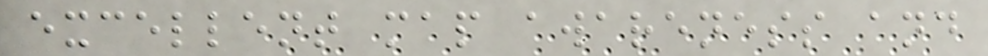excellent map awareness and
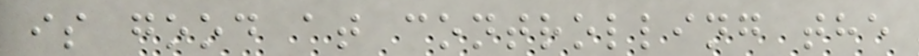is good at controlling the
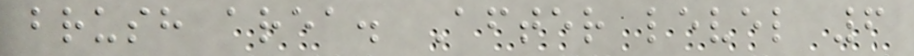brush area. After level 6
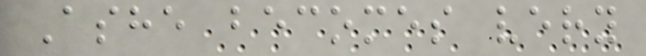Ashe becomes very
